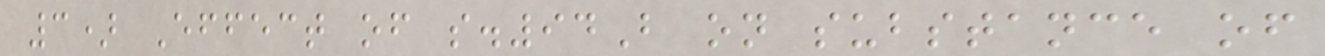3) Effect of s.94B on substance of
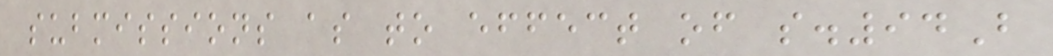submissions as to effect of s.94B
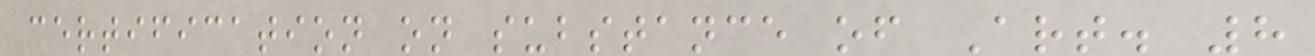certification on substance of Art. 8
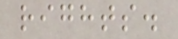rights.
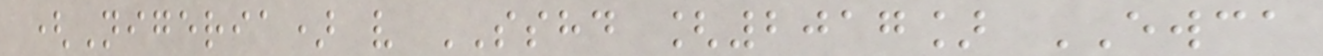(Nigeria) v SSHD [2017] EWCA
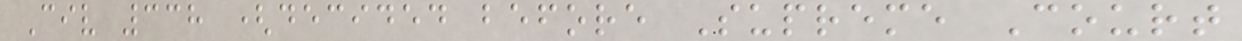Civ 338 (decided before Supreme Court
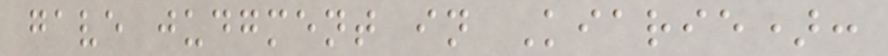gave judgment in Kiarie):
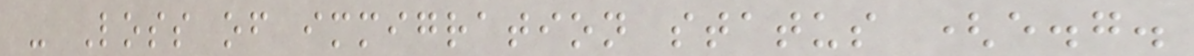- Loss of immigration status (e.g.
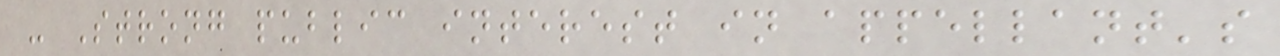- Strong public interest in appellant's
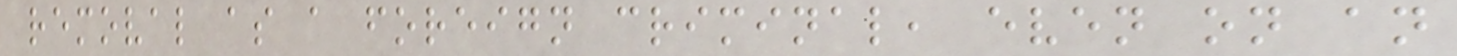removal as a foreign criminal, even on an
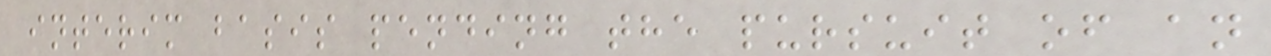interim basis pending the pursuit of an
